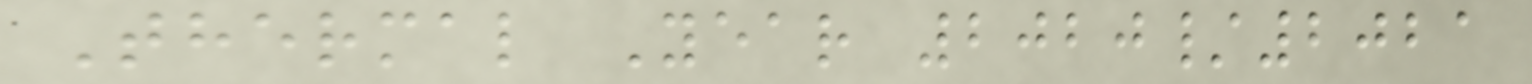Thermal Year 2020/2021
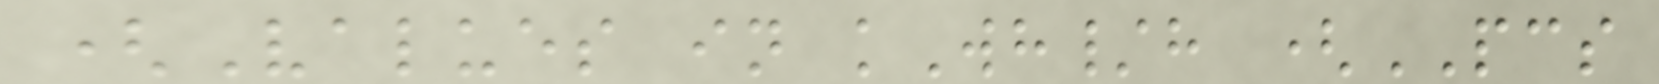(Values in kWh/h (PCS
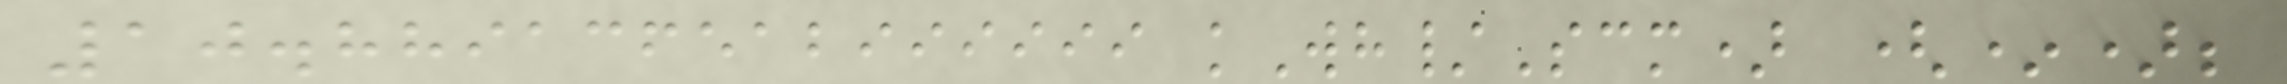10.889136512999999 kWh/Scm) (*);
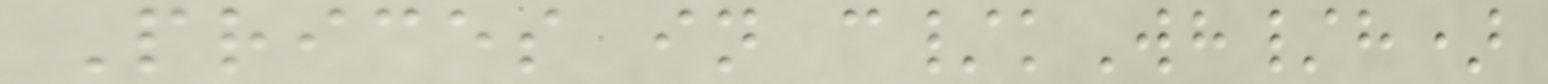Prices in c/kWh/h)
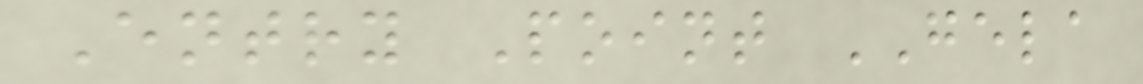Entry Point GELA
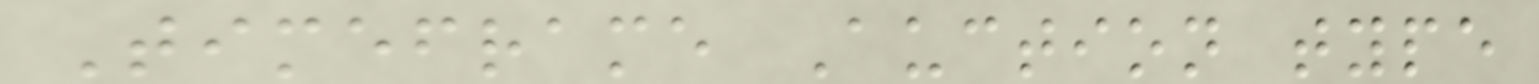Timeframe Auction type
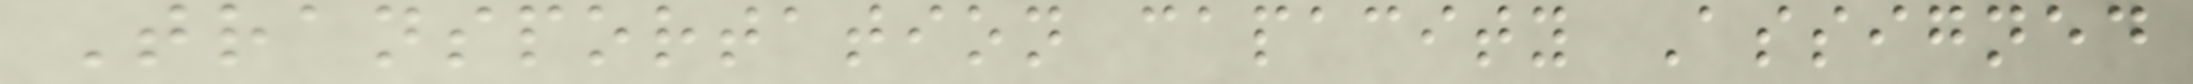Transportation capacity Assigned
